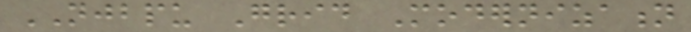NJBPU Grid Modernization
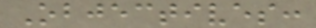Objectives:
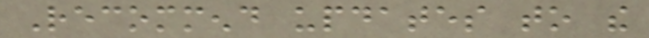Recommend updates to the
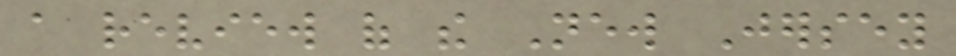a review of the New Jersey
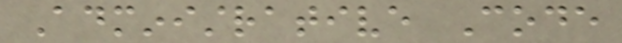Administrative Code
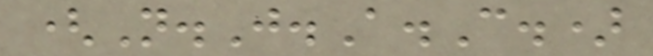(N.J.A.C.)
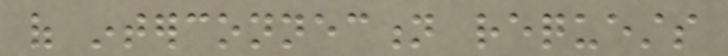of interconnection requests
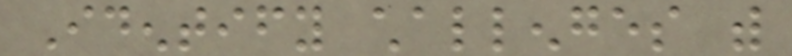Identify challenges with
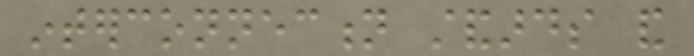interconnection standards and
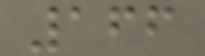166
